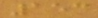153
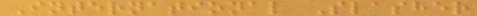International Slasher
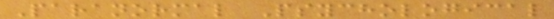Paranormal Psychological
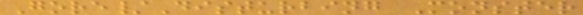Gore/Disturbing Monster
